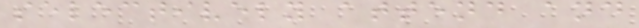selectively attend and
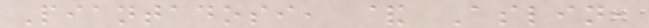Piantadosi, & Aslin,
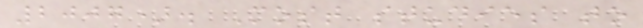2007). Most studies to
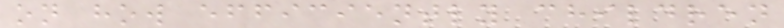on how efficiently children
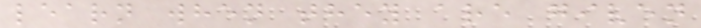learn when they are given
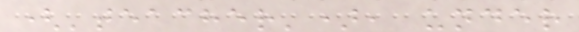('teacher'), under
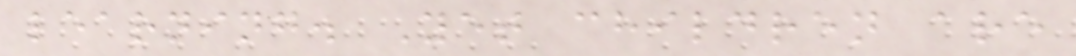learning. Yet children are
